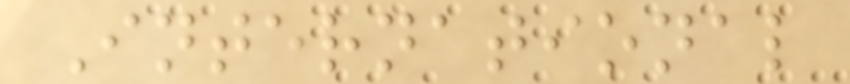International
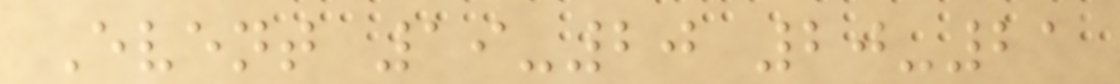Event 19-20 20-21
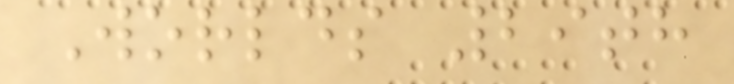Worlds 29th
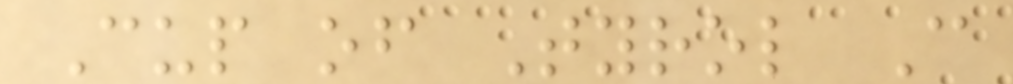Cup of Tyrol C
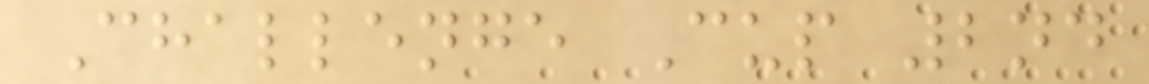Challenge Cup 2nd
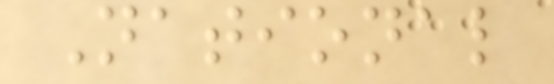National
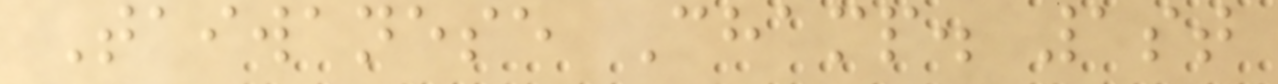Taiwanese Champ. 1st
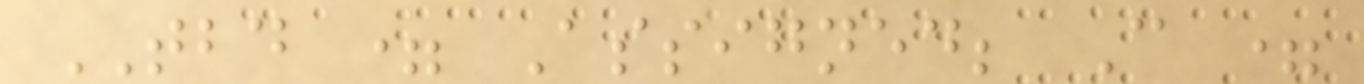TBD = Assigned; C =
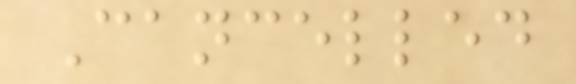Cancelled
